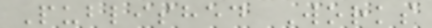Published Works
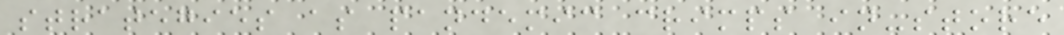strategies as pandemic crimps in-store
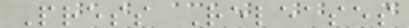Press Releases
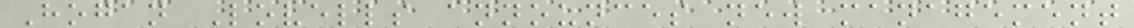Hogan Lovells announces new management
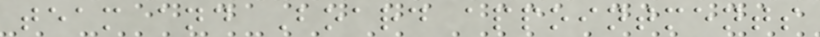team and Board appointments
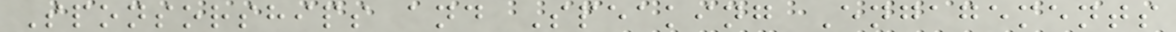Sponsorships and Speaking Engagements
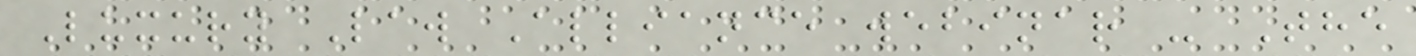Luxury Law Alliance webinar - The
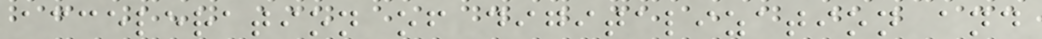acceleration of digitalization and
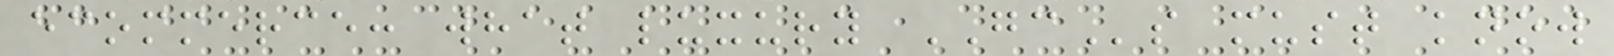ecommerce: what luxury GCs must know
